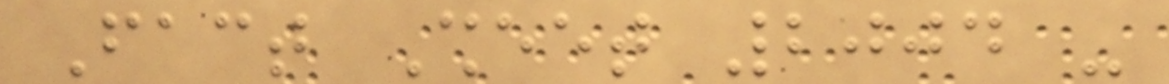Fact Sheet 2004 -
